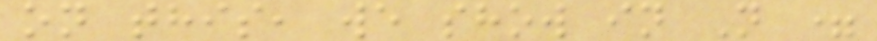on this, we show in N =
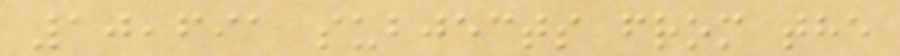10,691 subjects from the
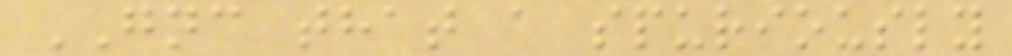GNC that a spuriously
